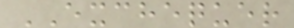EXCHEQUER
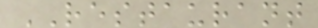RESTAURANT
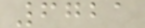6721
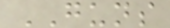GUNS
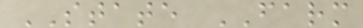STATE FARM
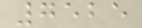7525
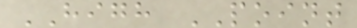HIGH POINT
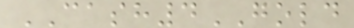CASH4GOLD
